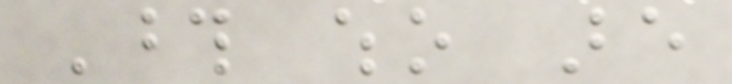Those who are
